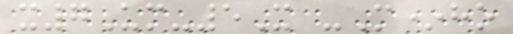x7Um-5X -M*ho
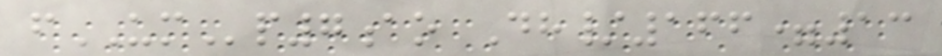fUMp7ao Dh/166=13
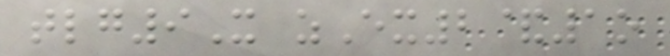tlg9X zEx2&1o
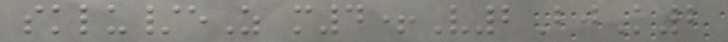sklu/eZ m4+V2BjK2
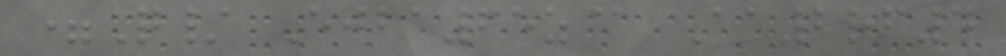=Q/ Ejba65z@ Aa2rf4
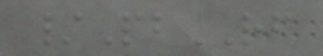/PbRF
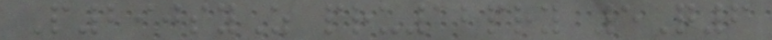P290syZ pru12pry 5Q6
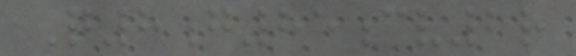Q8g85cv2r
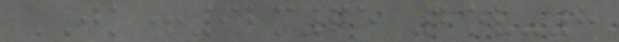JK+92m75 2ov-8
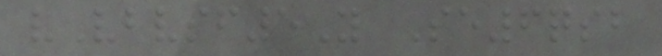vVbvsf5Y Se6qsb
